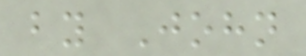by John
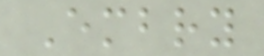Embry
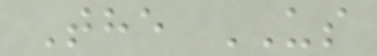The US
